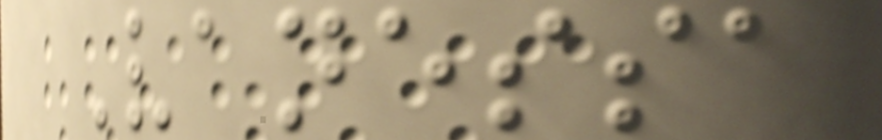Vanessa
